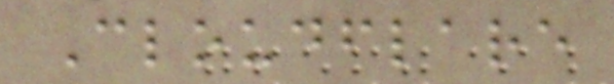Cloudflare
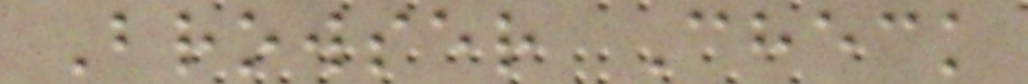Browser Check
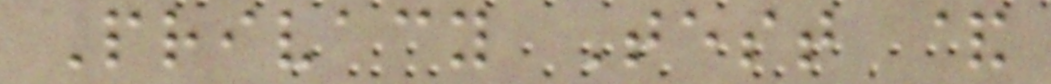Privacy Test &
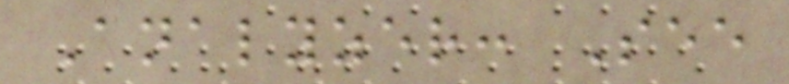Analyzer: See
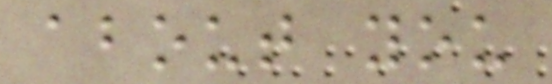about you
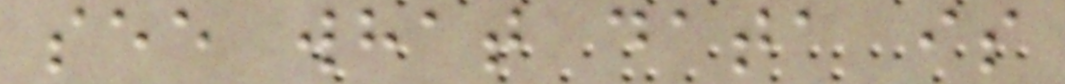see what data is
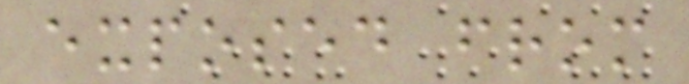exposed from
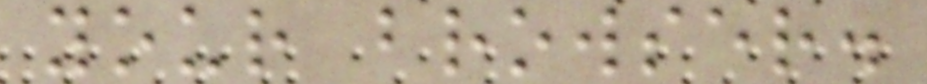your browser.
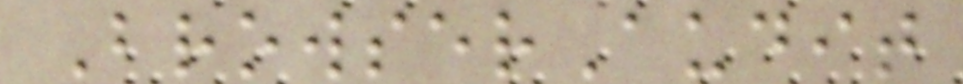BrowserAudit
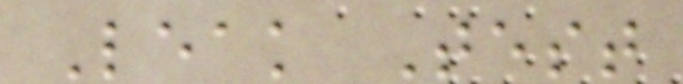Leak Test
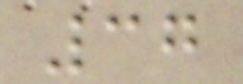37
